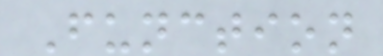Function
